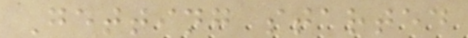Getting started
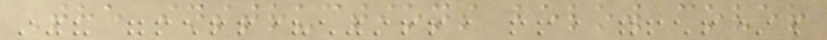The instructions below cover
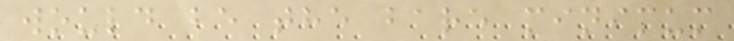would be the bare minimum
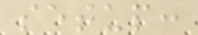setup:
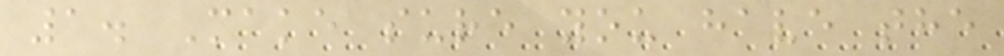1. Make sure you have the
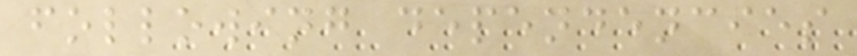following dependencies
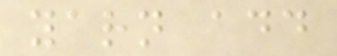yarn add
